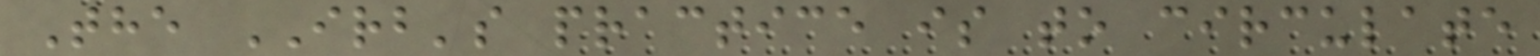The IRB's practice is to circulate
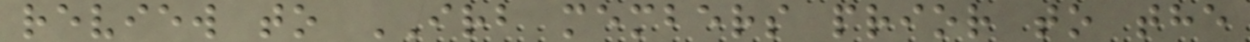review to IRB members prior to the
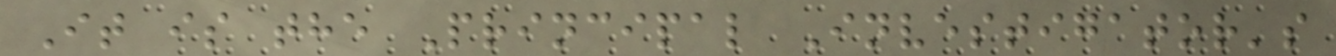It is the Principal Investigator's
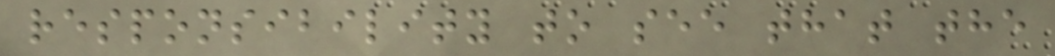responsibility to see that the
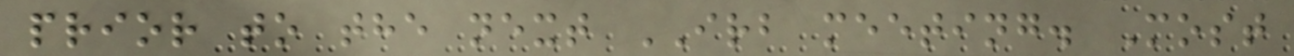prior to the next IRB meeting. Most
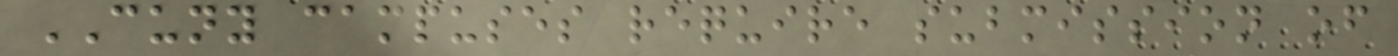CUNY campuses require submission of
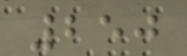250
